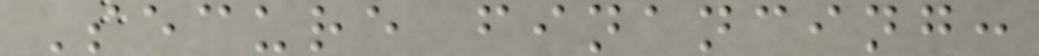Secure financing:
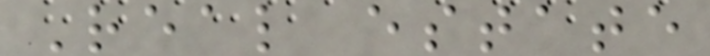Real estate
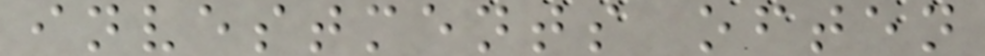investments often
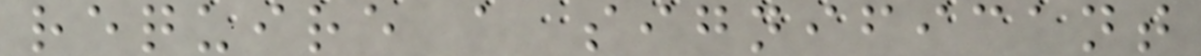require a significant
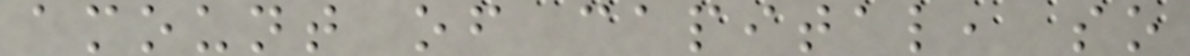amount of capital, so
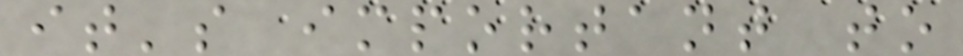it's important to
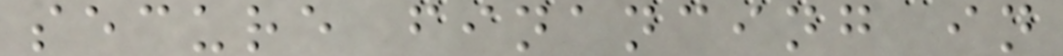secure financing in
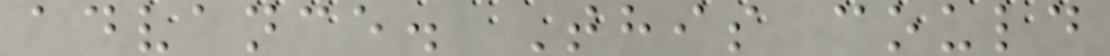advance. This could
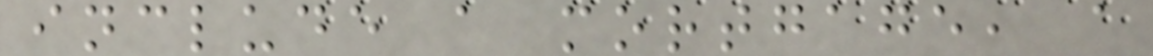include a mortgage, a
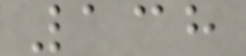138
